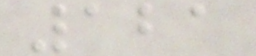121
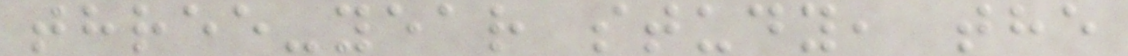three-year study, the
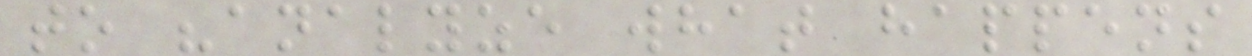to "analyze what happens
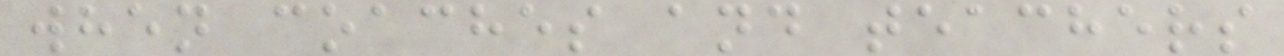when coaches and teachers
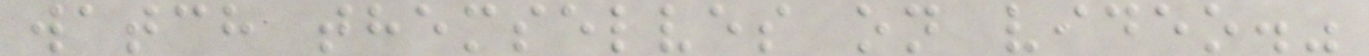watch themselves on video."
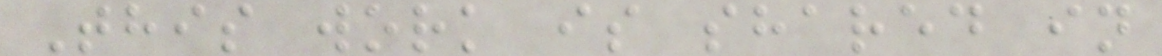This work is shared in
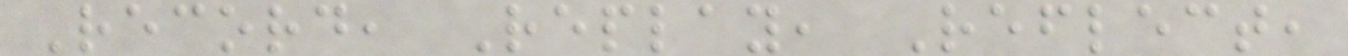Record, Replay, Reflect,
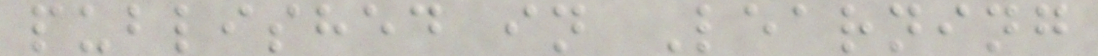published in Learning
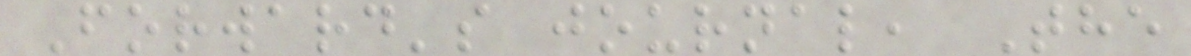Forward's journal, The
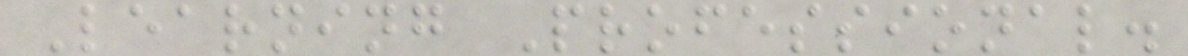Learning Professional.
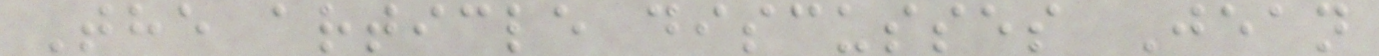The article discusses Jean
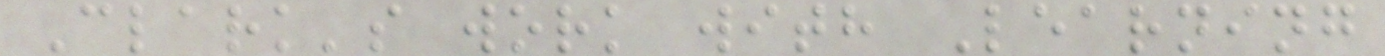Clark's work with Learning
